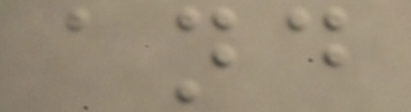and
